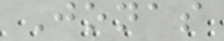Jonas
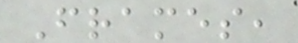Frames,
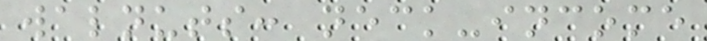walnuts: neck-income
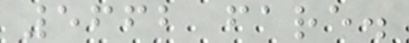5662 fare.
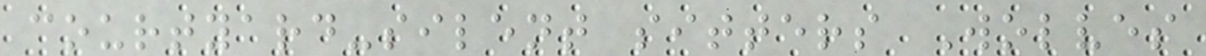courtyard-silent sitters Wolves
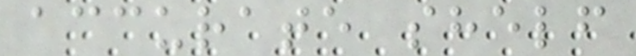accurate shelf
